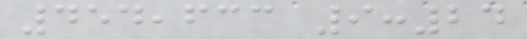454,633 9:24
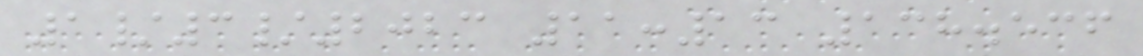1/3/2023 11:13 138.536
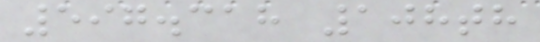597.318 108th
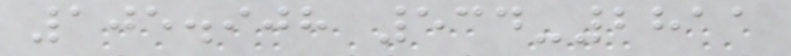105.908 534-2811
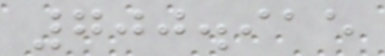700.915
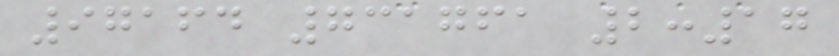97164 731761 2:17
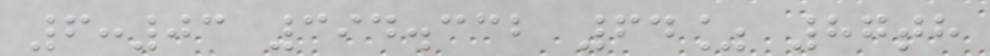6:03 394.332 64% 87th
